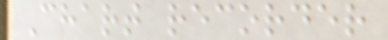Chart recorder
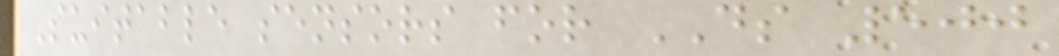Suitable sensors for DS 500
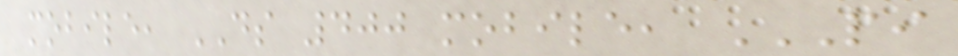mobile, DS 400 mobile, PI
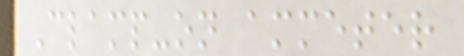Clamp-on ammeter
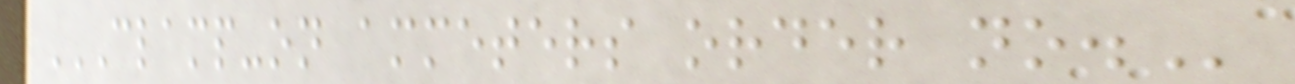CLAMP-ON AMMETERS ORDER NO.
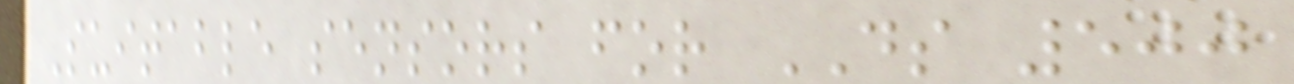Suitable sensors for DS 500
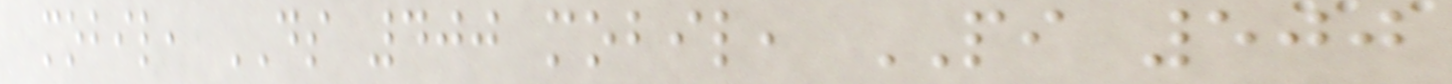mobil, DS 400 mobil, PI 500
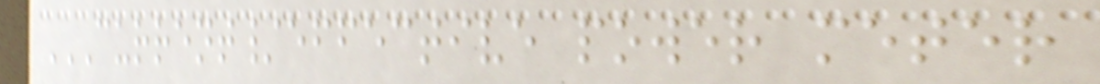CURRENT/EFFECTIVE POWER METER
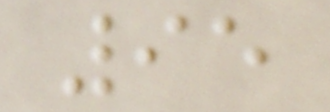95
